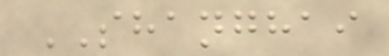SHANGHAI
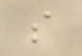s
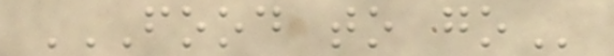FOOD TO GO
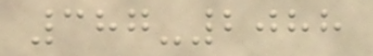387-2088
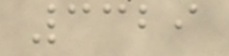3329
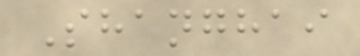Shanghai
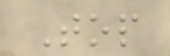Top
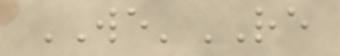WE'RE
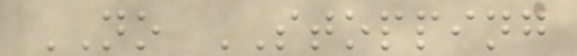NO STOPPING
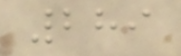289
